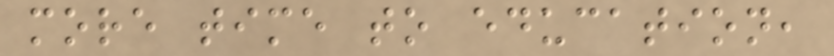more time to education,
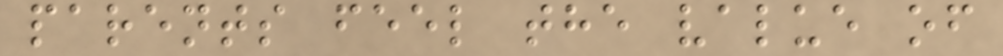parents feel the value of
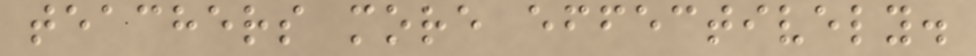teachers more effectively.
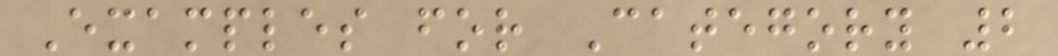Examples for Category 2
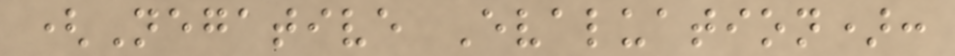(Negative Evaluation):
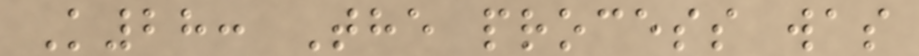K28: The process was
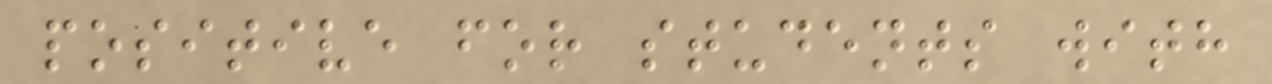positive for students with
